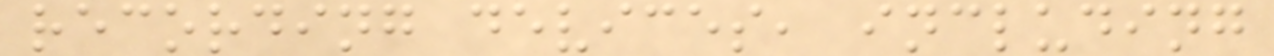recording devices, including
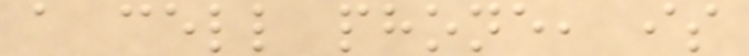a cell phone, is
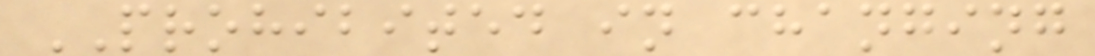PROHIBITED in changing
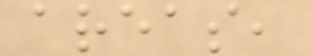areas,
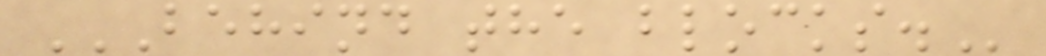BEHIND THE BLOCKS.
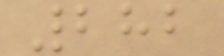282
